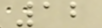12
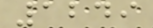1249
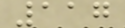117
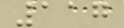117
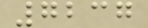7237
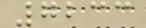7233
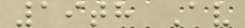19th Av
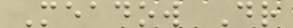Meadow Dr
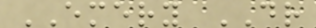EMERY DR
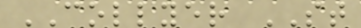COLLYER ST
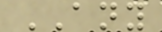ANY
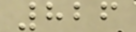826
